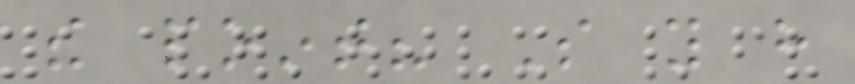the point? So you have
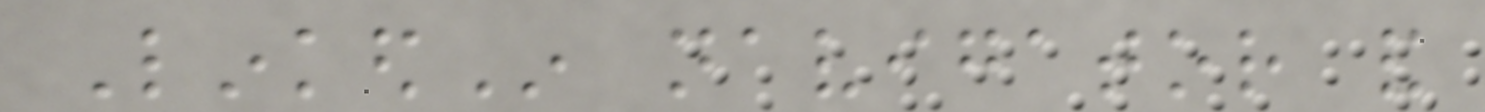LinkedIn navigator and
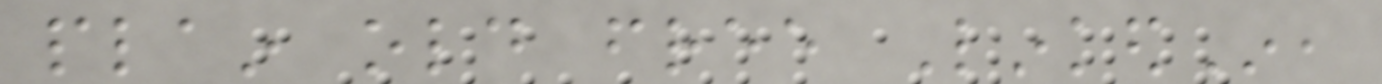plain old free LinkedIn,
